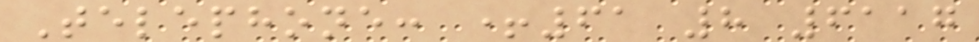Telephone: +61 8 6117
